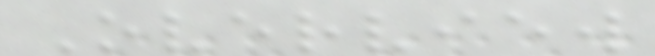Overview
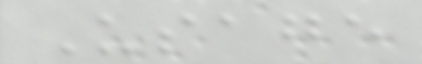Usage
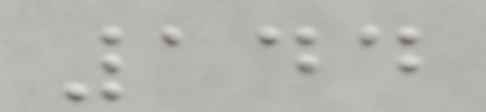144
